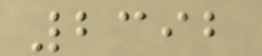2392
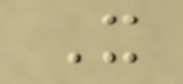X
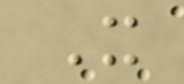X
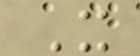X
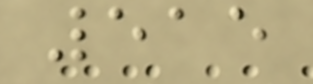515
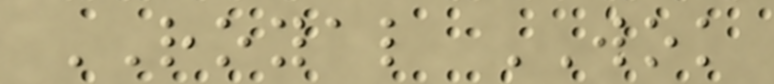ROYAL WOK
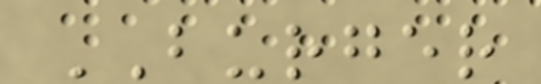BURGER
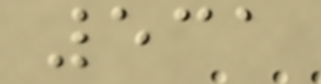531
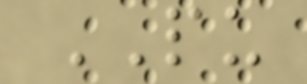PU
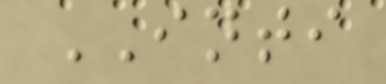INTI
